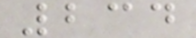234
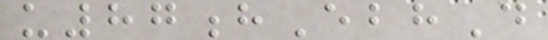u87hEbhD
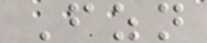Fzn
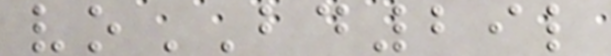voBD29l
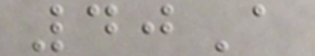40A
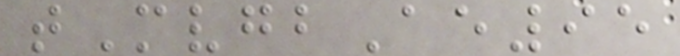tMvgbAe95
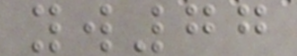yw77
